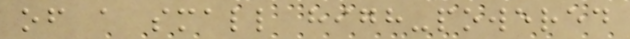of a small high-powered
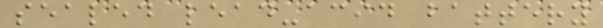sealed lead-acid battery
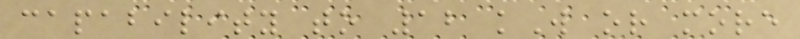capability to 12 kW or more
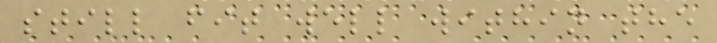still fit well within the
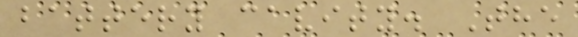battery cavity. The
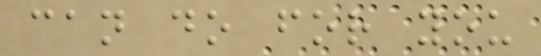can do for you
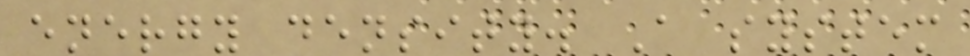energy density. A system
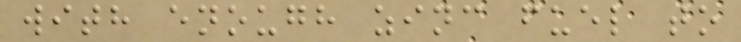with enough zinc fuel to
